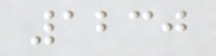1230
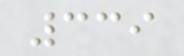339
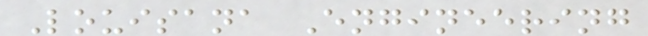Louisana Engineering
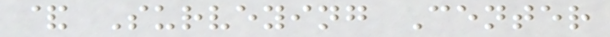& Surveying Center
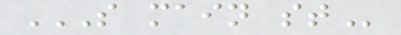S MAIN ST
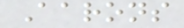Aarons
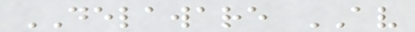DELAWARE AV
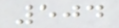504
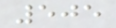505
